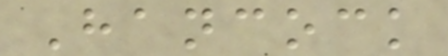Hancock
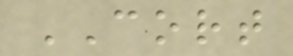CORT
